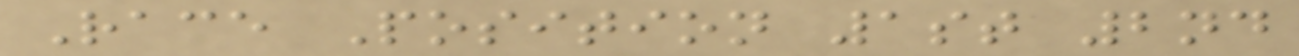Race Position 1st 2nd
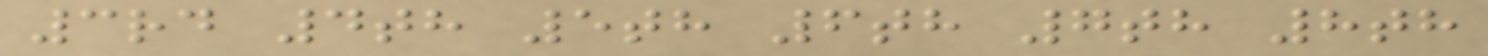3rd 4th 5th 6th 7th 8th
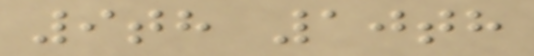9th 10th
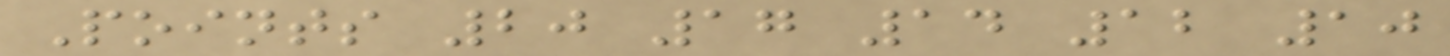Points 20 17 14 12 10
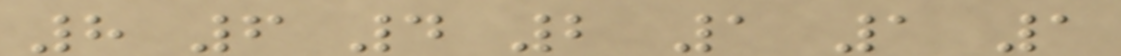8 6 4 2 1 1 1
